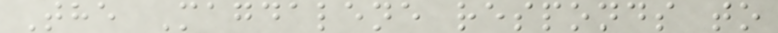The Magdalene responds to
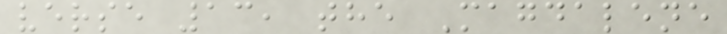verse 13, the Magdalene
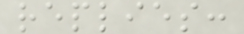replies:
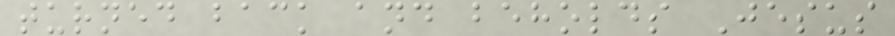turned back and beholds Jesus
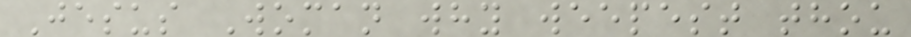Jesus Woman why weepest thou
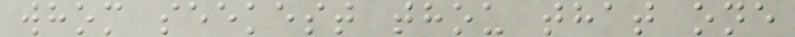whom seekest thou that one
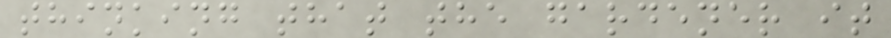thinking that the gardener it
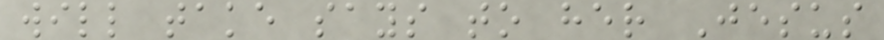will take says to her Jesus
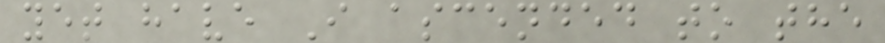yet have I ascended to the
